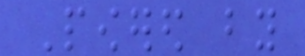Powered by
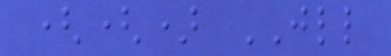(() JLL
